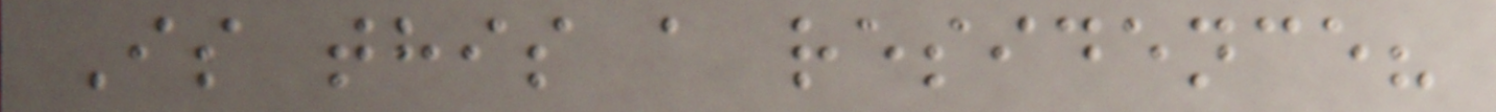Is this a residence?
